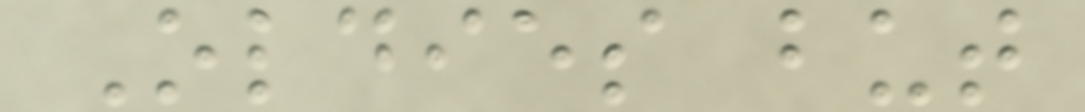Oldies but
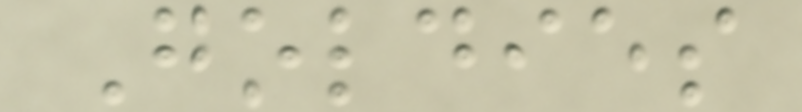Goldies
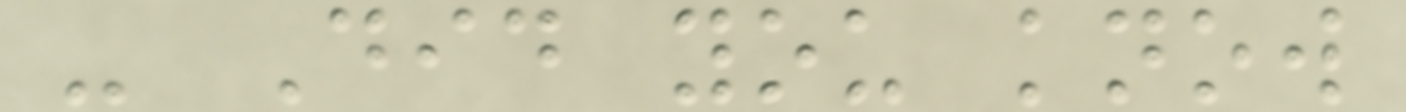- Did you know
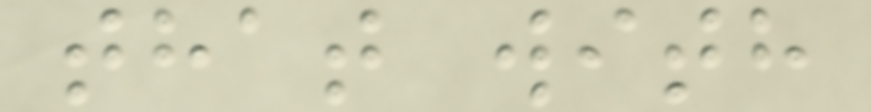that with
